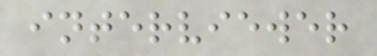interviewer
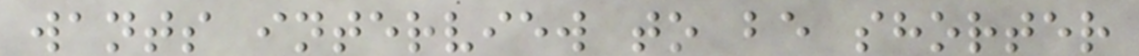wants interview to be shorter
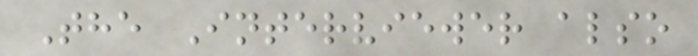The Interviewer also
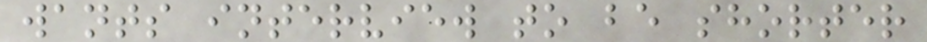wants interview to be shorter
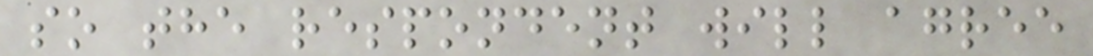so the respondent will agree
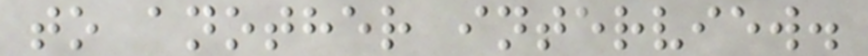to another interview.
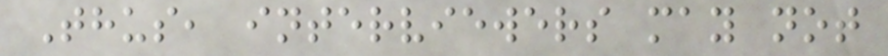Thus, interviewers may not
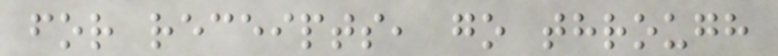for receipts, go through
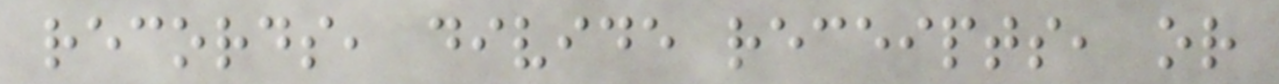records, divide receipts, or
